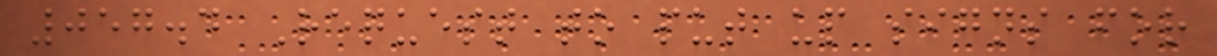057.4 Request to put up signs for
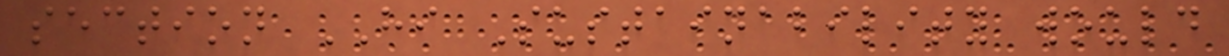section HI Sustainability would
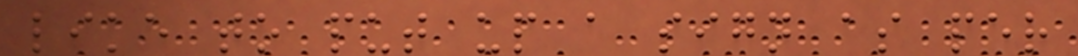like to put up a sign as per
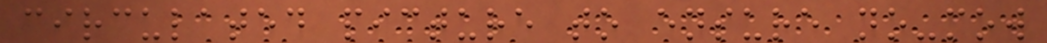circulated picture to ensure no-mow
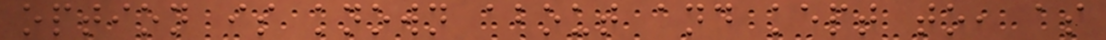option is known about and kept to, as
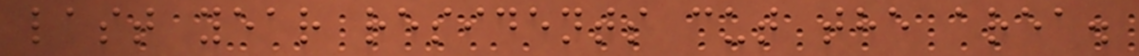last year residents cut the area.
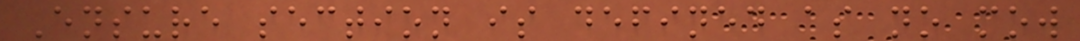Ensure section is defined as no mow
